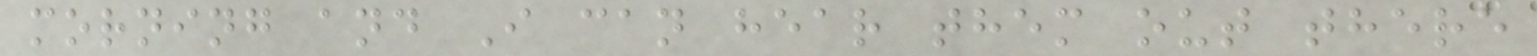morning and I can hear them out there
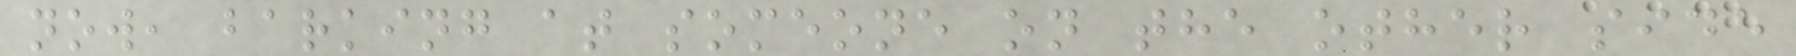now, barking at someone on the other side
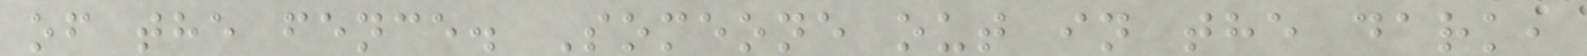of the fence. Someone out in the dark,
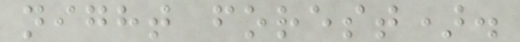night forest).
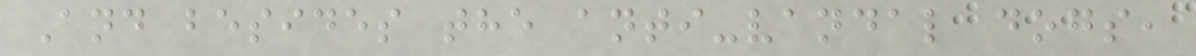And besides the anti-vandal dogs,
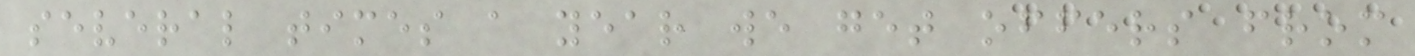several times a year we get offers from
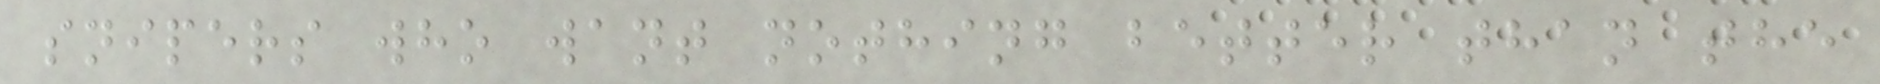snipers who want nothing better than the
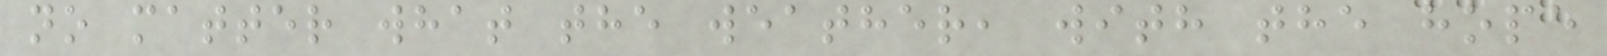no matter what the weather, with the hope
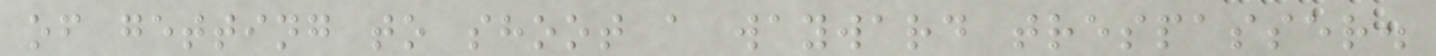of getting to shoot a wayward trespasser.
